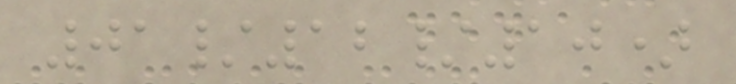01/12/10)
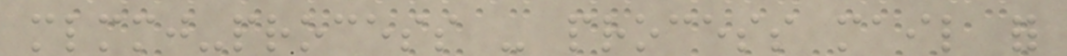mlmmj-process - process mail for
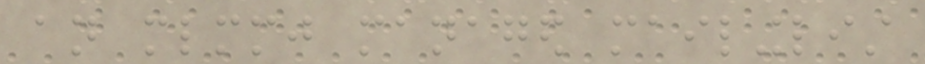an mlmmj managed mailinglist
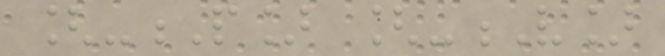[-P] [-V]
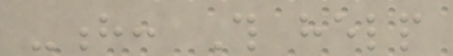-h: This help
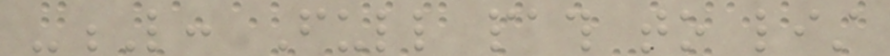-L: Full path to list
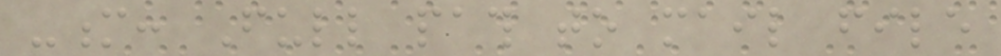-m: Full path to mail file
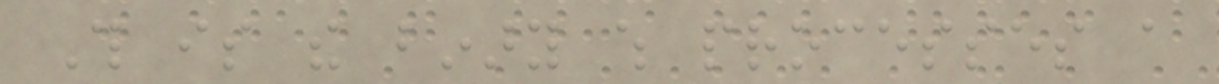This is the binary which processes a
